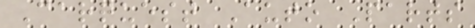Carquest Auto Parts
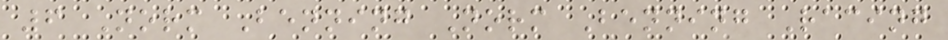6 Norm Benning Norm Benning Racing
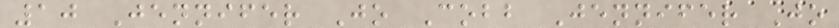10 Jennifer Jo Cobb Jennifer Jo
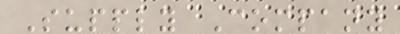Supply Company
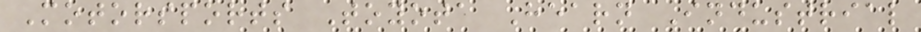Motorsports Toyota Hearn Industrial
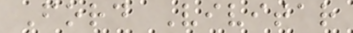Ford Vivitar
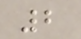2
